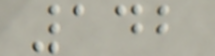142
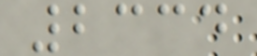2334
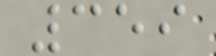359
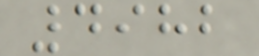4982
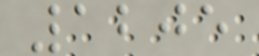1205
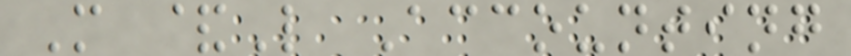M &L Accounting
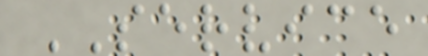SERVICE
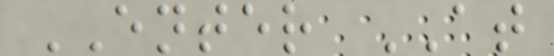ENTER AT
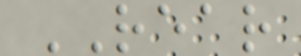REAR
